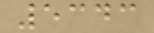5343
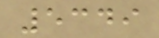5349
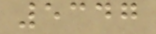5347
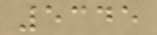5345
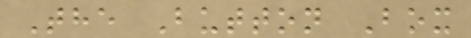The Button Box
